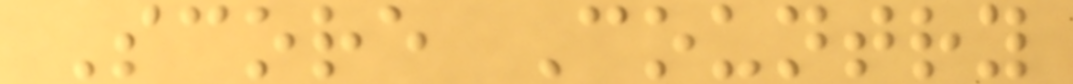Score Country
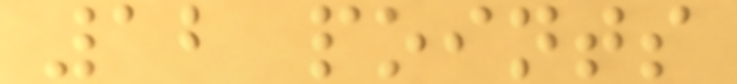12 points
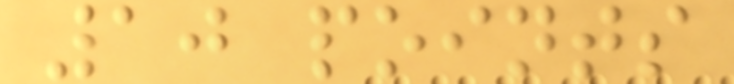10 points
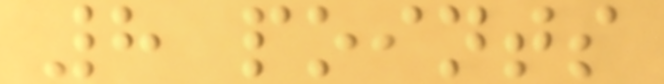8 points
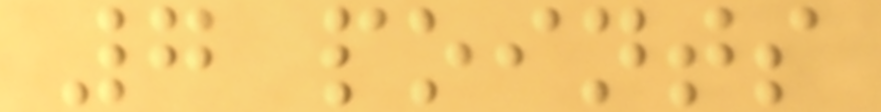7 points
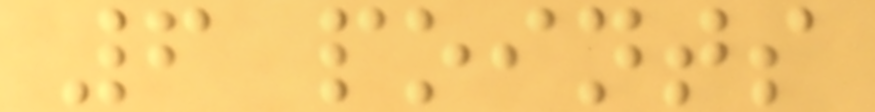6 points
